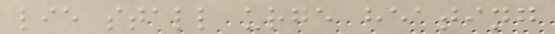lie stall urge heating
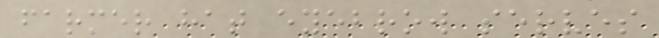farmer hat eyebrow serves
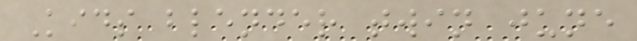Kids blender twin june
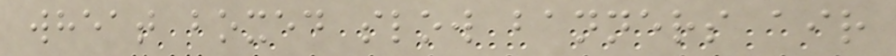wheat boxed slow banners air
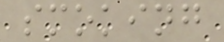smoking
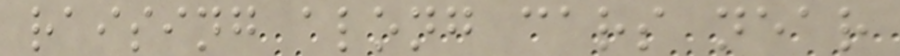raising along cars near
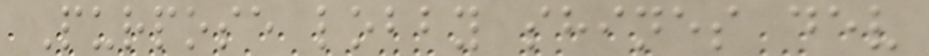Purpose lobby shines dev
